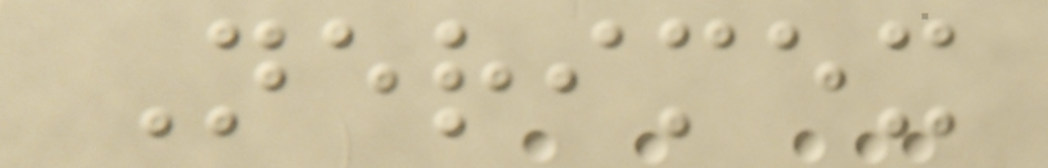Nerimex
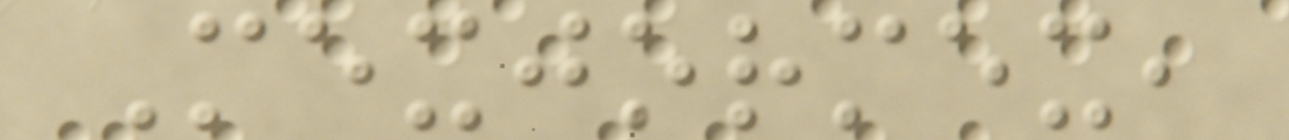Mexjormex,
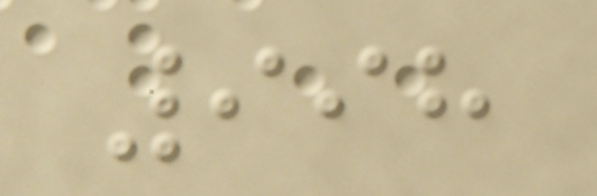998
